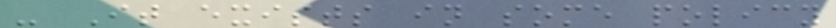- It exists in some policy
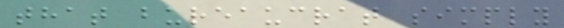that bureaucrat simply
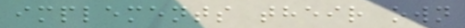implements their own
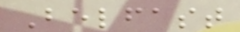Belfast
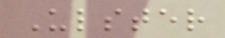Ulster
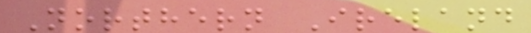Northern Ireland
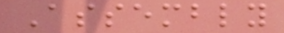Assembly
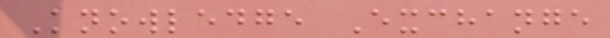Knowledge Exchange
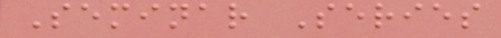Seminar Series
